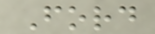Ford
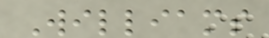Williams
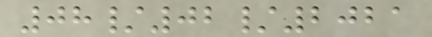08/02/2021
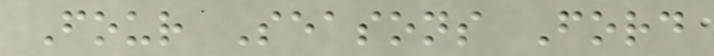Four Seasons Ford
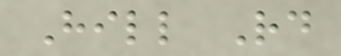Hill Rd
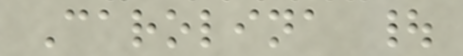Carolina |
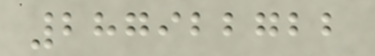287922722
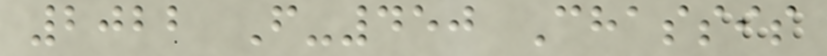2022 F-450 Chassis
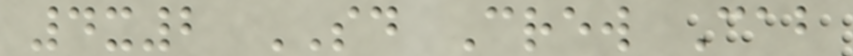4x2 SD Crew Cab
